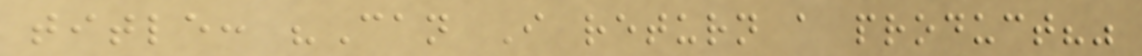title: "Can I return a product?"
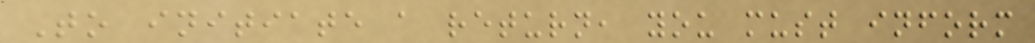To initiate a return, you must inform
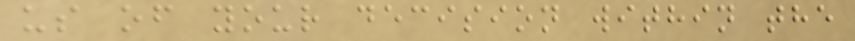us of your decision within the
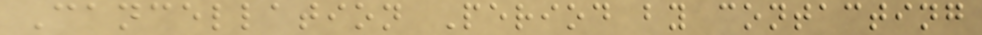Cancellation Period by contacting
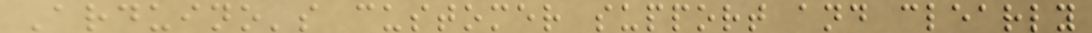Arduino's customer support and clearly
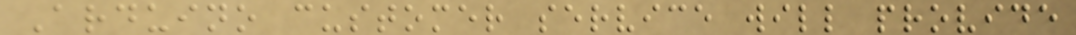Arduino customer service will provide
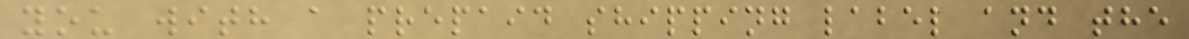you with a prepaid shipping label and the
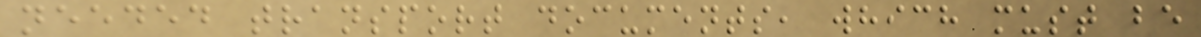needed transport documents, which must be
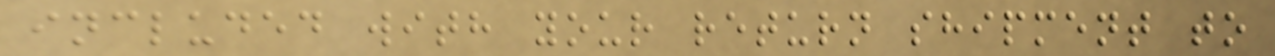included with your return shipment to
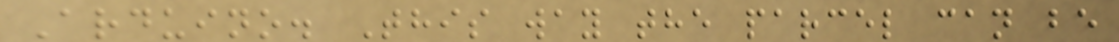Arduino. This way the parcel can be
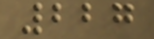227
